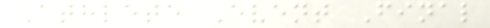Athlete Event Final
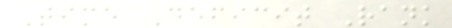Time Deficit Rank
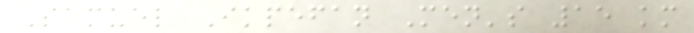Samuel Ikpefan Men's 15 km
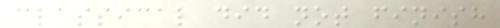classical did not finish
